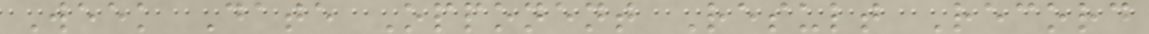Week Date Opponent Result Record
